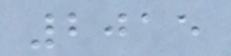2015
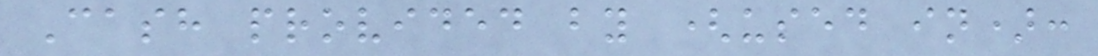Cash provided by (used in):
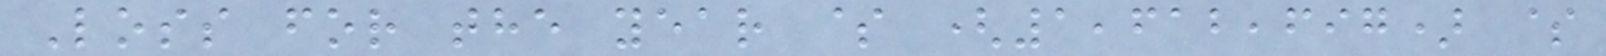Loss for the year $ (1,612,697) $
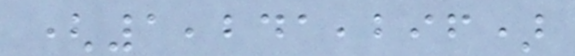(1,241,296)
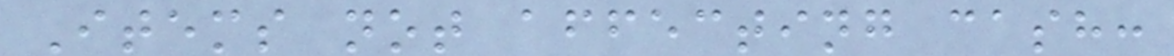Items not affecting cash:
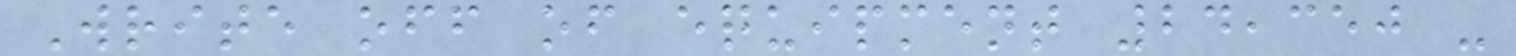Write off of equipment 24,350 -
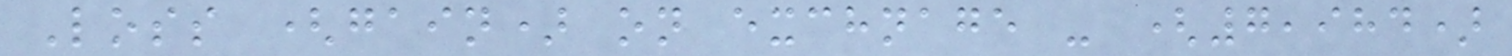Loss (gain) on exchnage - (7,984)
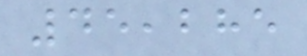45,285
